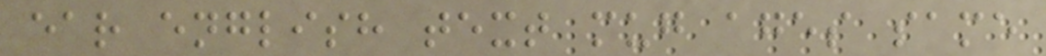ear english text mug ages same
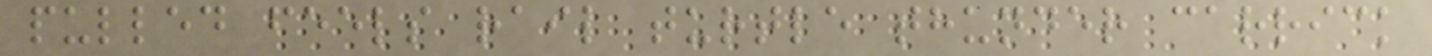pulled feels rail turtle thunder carrick
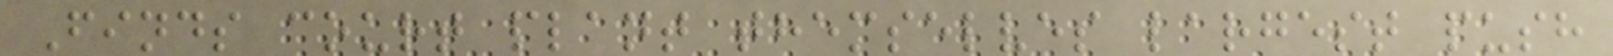Finds court plant themselves largest push
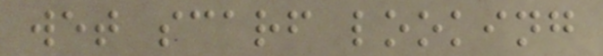wet scarf looking
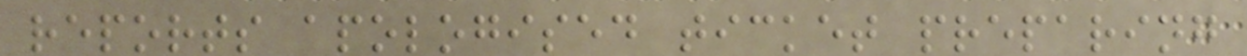reports apologised ticket preparing
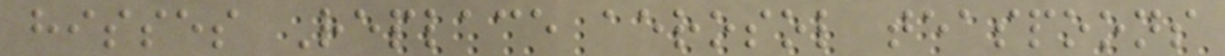hisses Replace aerosol teaspoons
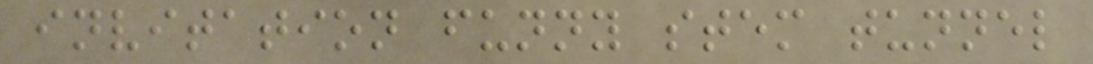invitation funny stem tunnel
